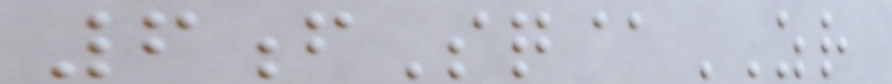6fSq@ZR
